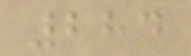284
